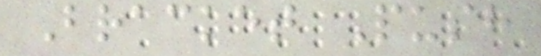Bracket Push
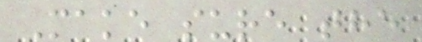Make sure the
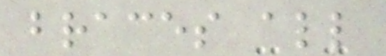braces all
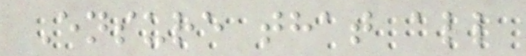Ensure that all
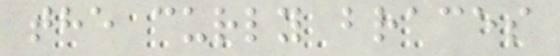the curly braces
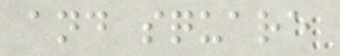and square
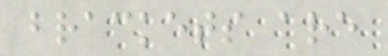brackets are
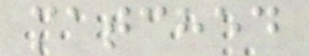matched
